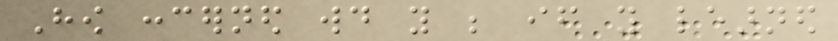How concerned would you be if you learned
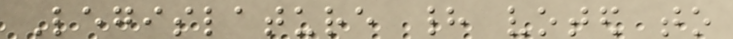Legislature had voted to
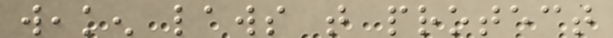weaken laws that protect
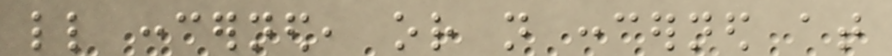little concerned, or not concerned at
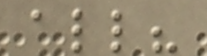all?
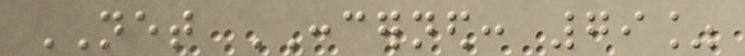NET CONCERNED: 79%
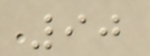90
